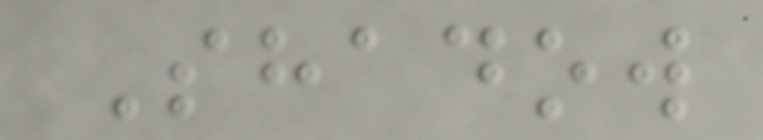Shadow
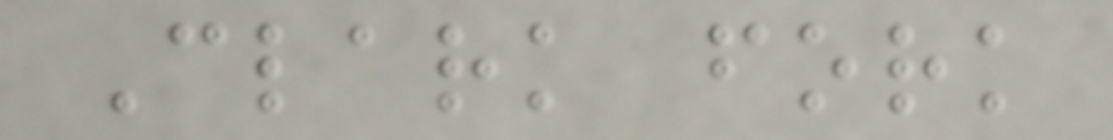Clark fork
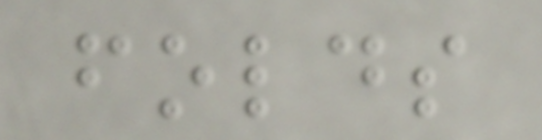folds
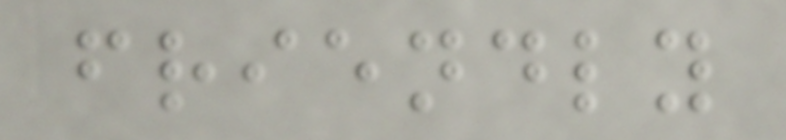friendly
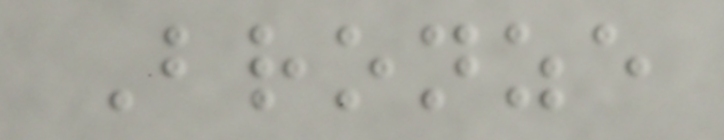Bronze
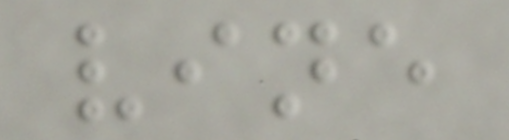vine
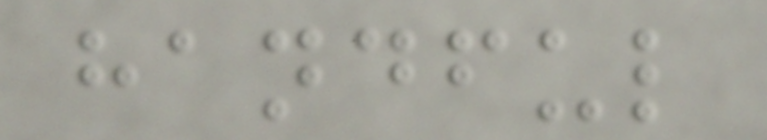handful
